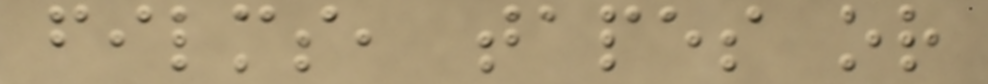films, tapes or
